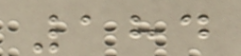184
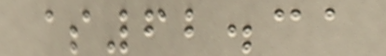$62.31
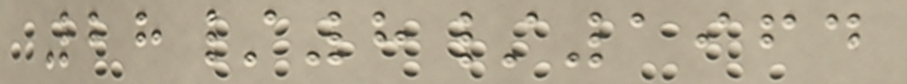28/8/1964
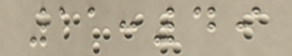11:49
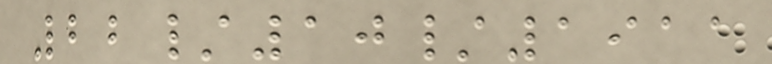22/10/1911
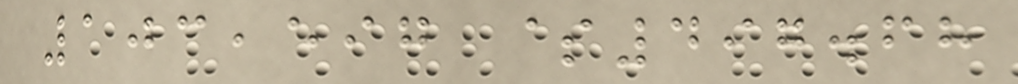103,597 $497.68
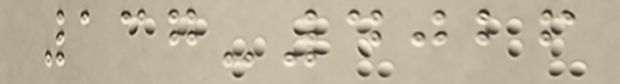137-4026
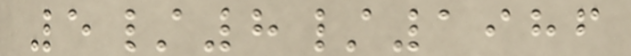5/8/1986
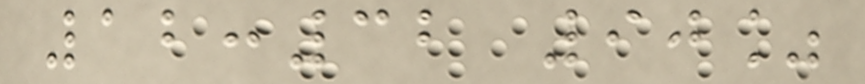12:32 90%
